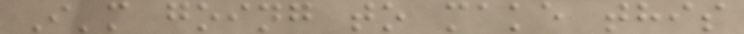I'm going to make this
